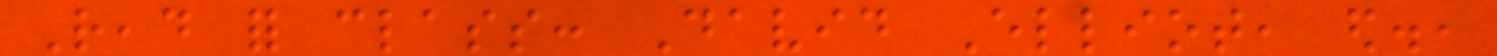Read for class: David Elliot, ed.,
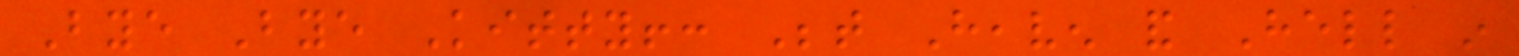Bye Bye Kitty!: Between Heaven and Hell in
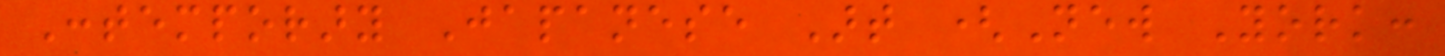Contemporary Japanese Art (New York:
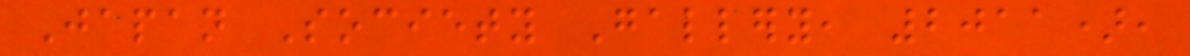Japan Society Gallery, 2011),
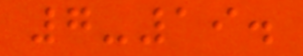7-19.
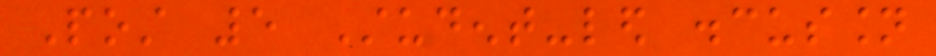Post 5 Student-led discussion
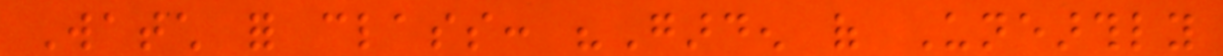Watch for class: "Garden of Unearthly
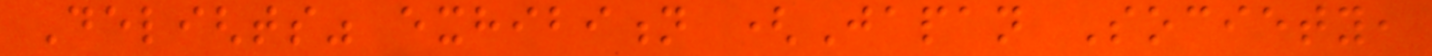Delights" exhibition (Japan Society,
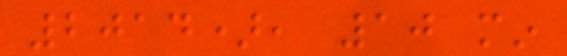2014), 10 min
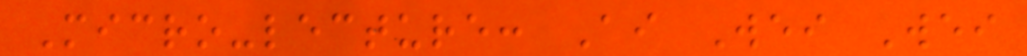Micro-lecture: Ai Wei Wei
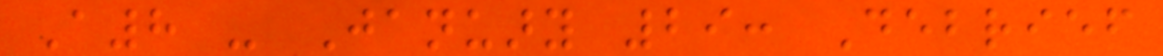A8 - January 29: Debrief
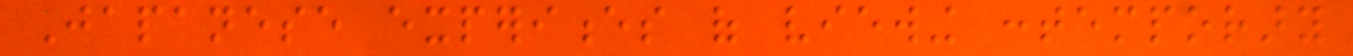Japanese experiences of viewing contemporary
